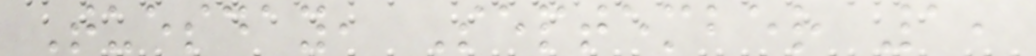Tuesday, September 1,
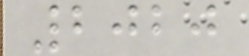2020
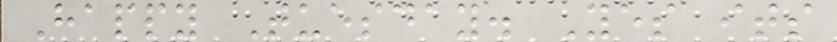Happy Tuesday. Yes its
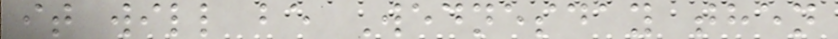it will be Wednesday then
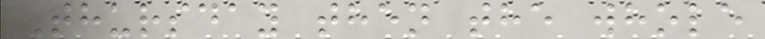Thursday then the whole
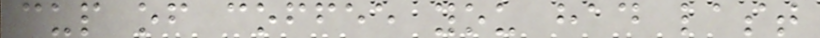cup of coffee you had last
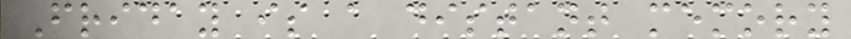Friday is a distant memory
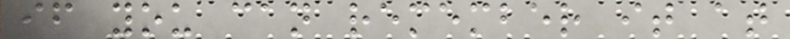if you can remember it at
